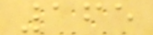165
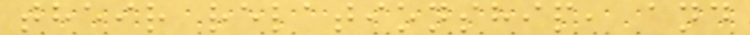their relationship, and
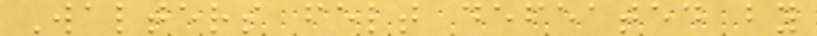Walters felt defeated by
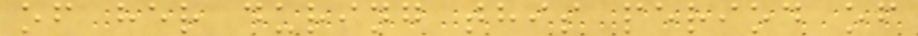of her during this period of
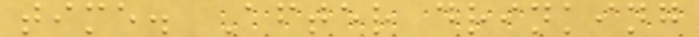time. After drinking
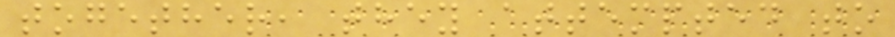together, they attempted to
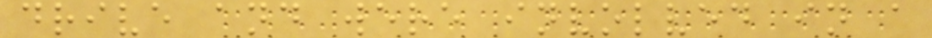drive and were involved in a
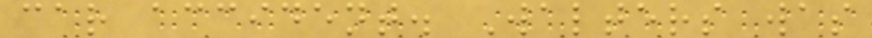car accident. Walters was
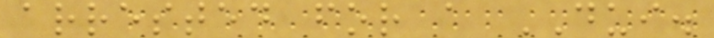arrested for a DUI.
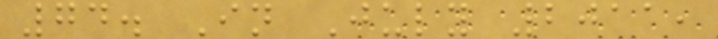74. In July 2011,
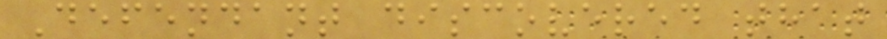Defendant discovered that
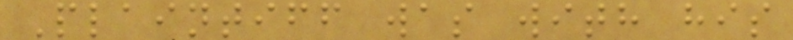Plaintiff was with his
